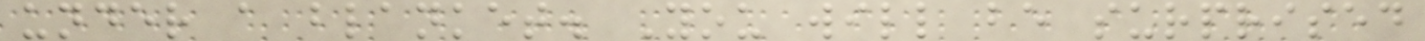under a blanket. You will be surprised
